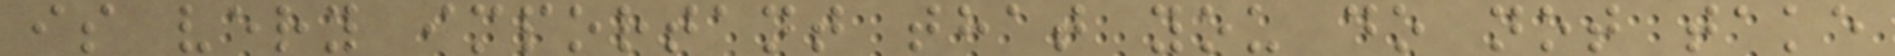is very important that you do not take
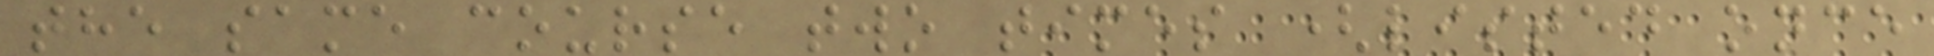the same course two times (listed once
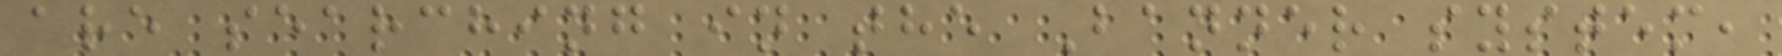are searching in the Banner system,
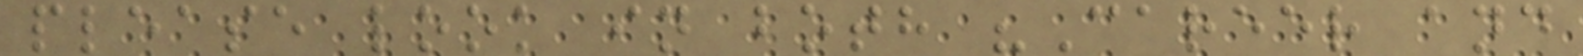please look in both "Career and
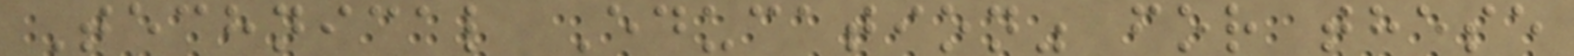Technical Education" for these
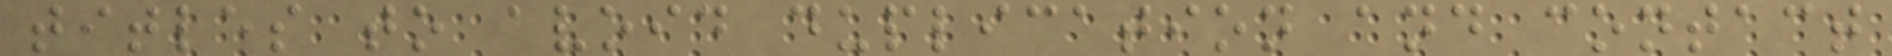titles to avoid duplication and contact
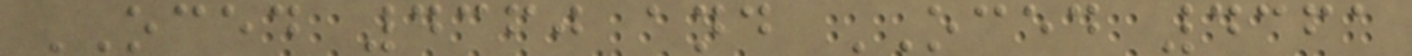OCED 4360 and OCED 4361
